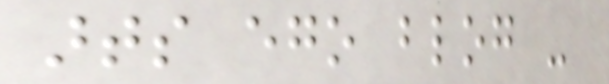arts ego blog -
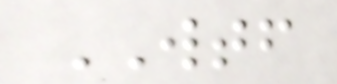WTF
